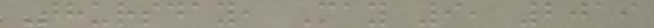Thursday, May 9, 2019
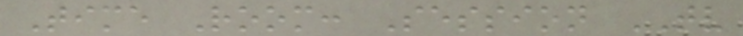Time Room: Session TV
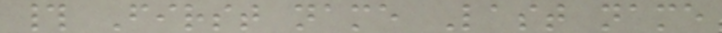# First name Last name
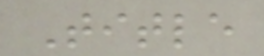Title
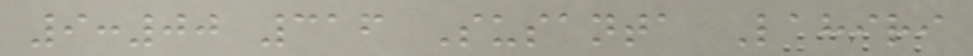9:00 316 Susanta Lahiri
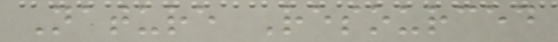Nature Resourced
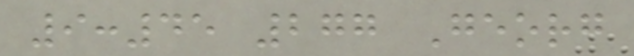9:45 277 Georg
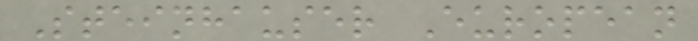Steinhauser European
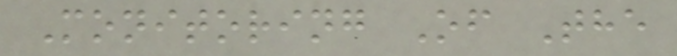Monitoring Of The
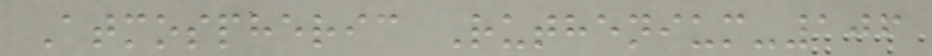Atmospheric Ruthenium-106
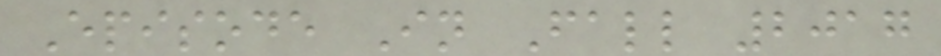Episode In Fall 2017
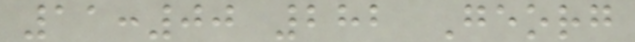11:00 282 Georg
